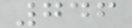746
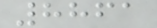8861
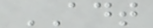ADT
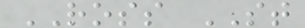ROSS ST
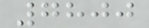7800
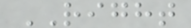RIGHT
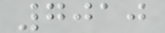7010
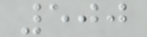500
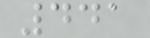441
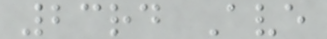23rd Ave
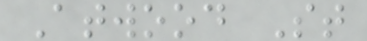Atwood St
